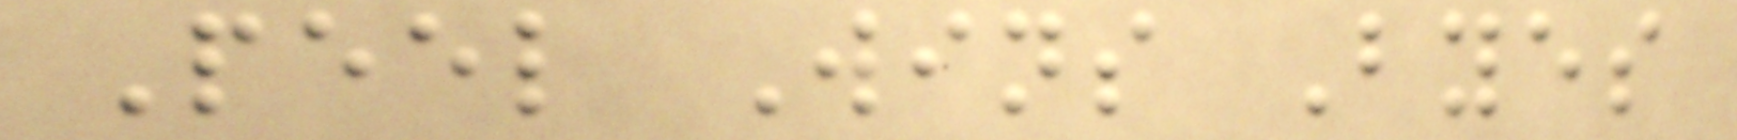Peel Wins Byes
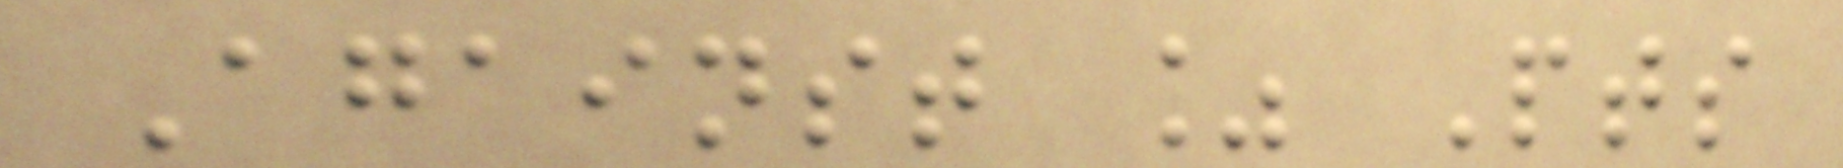Against % Pts
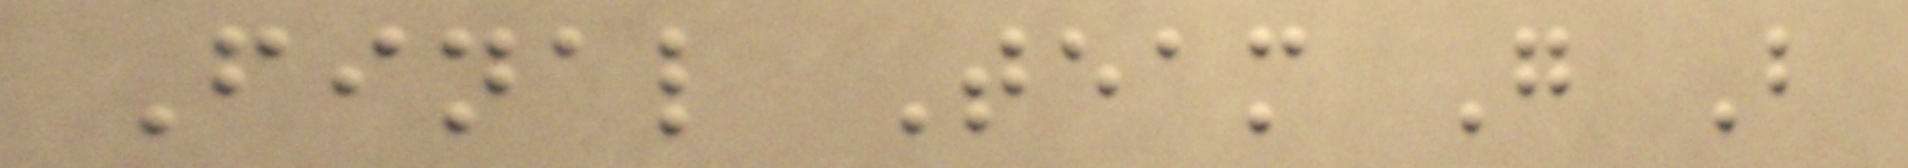Final Team G B
